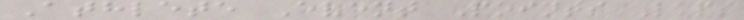Athlete Event Points Laps
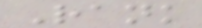Rank
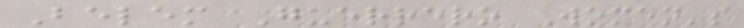Belem Guerrero Women's
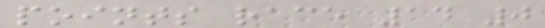points race 14 0
